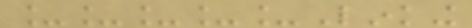_____Linking
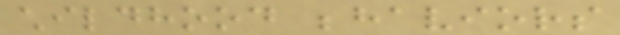childhood behaviors
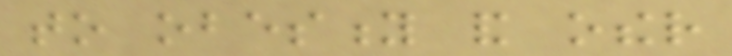to obesity and other
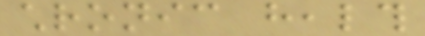chronic health
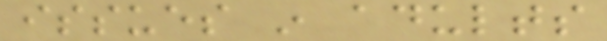issues in adults
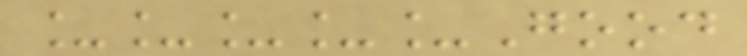_____Good
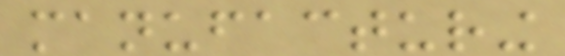manufacturing
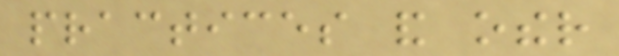practices and other
